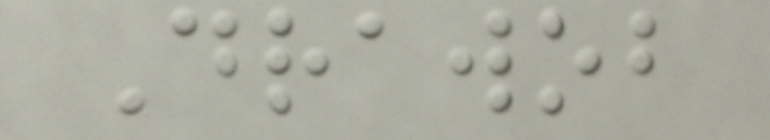Drawob
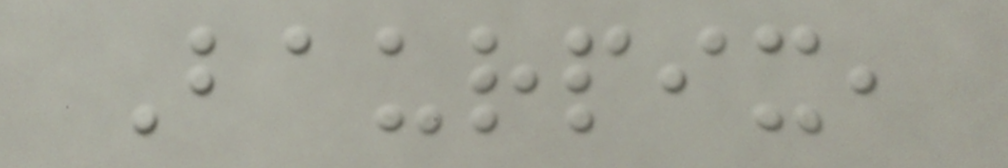Baurpix,
